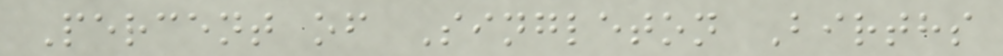Percent of Singleton Births
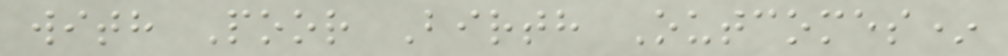with Poor Birth Outcomes*
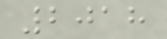2018
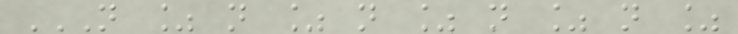N % N % N % N % N %
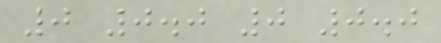0 0.0 0 0.0
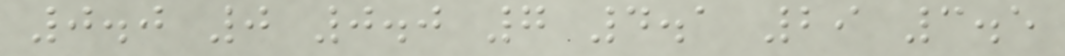0.0 0 0.0 7 4.1 29 3.5
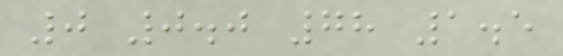0 0.0 78 1.5
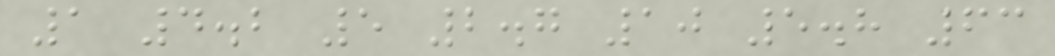1 4.2 5 2.7 10 5.8 63
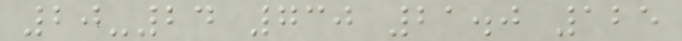20-24 730 21.0 125
